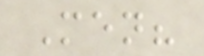Men?
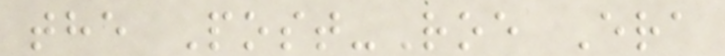the Post-Roe Era
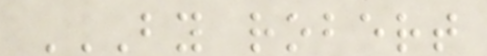BY ROBERT
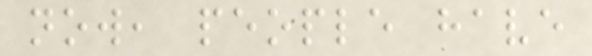now, people have
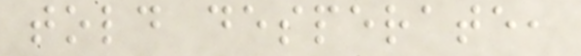told desperate,
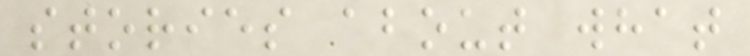stories about what
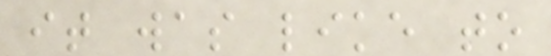it was like to
